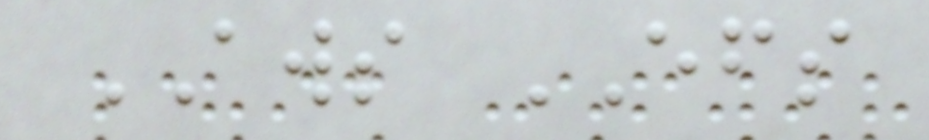AWS EFS
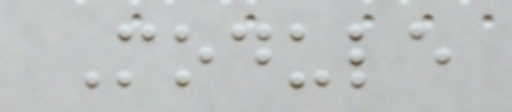Module
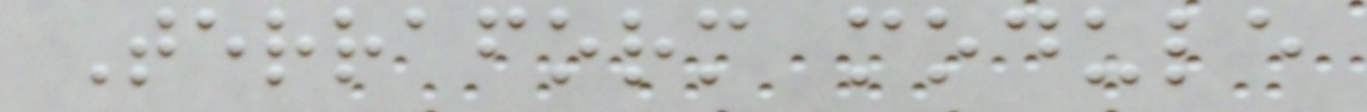Terraform module
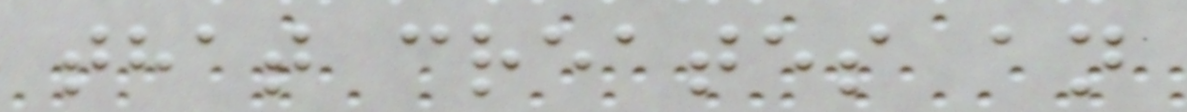that creates an
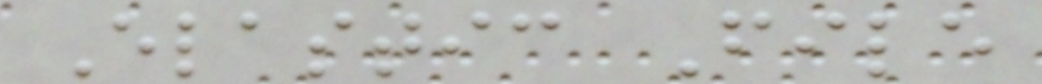Elastic File
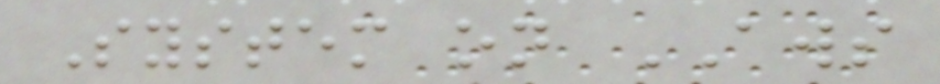System on AWS
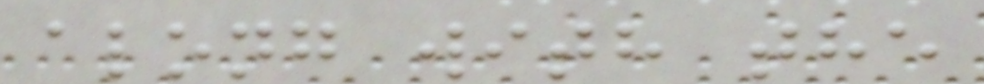along with the
